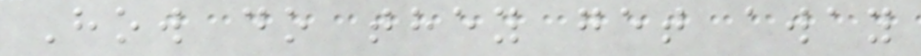How do they get away
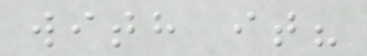with it?
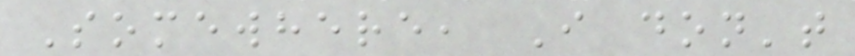Somewhere, I don't
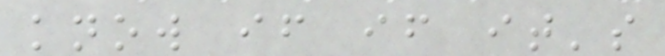know if if it's
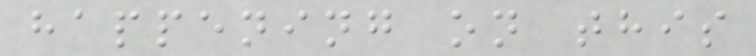happening on this
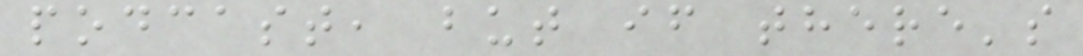podcast, but if there's
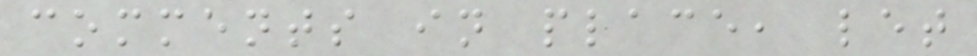comments in place, let
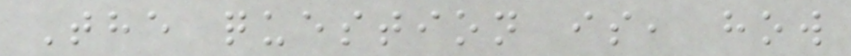The question is, how
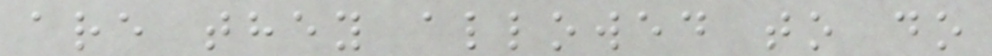are they allowed to do
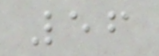56
